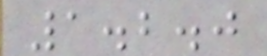1.2.0
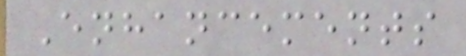Enhancements
